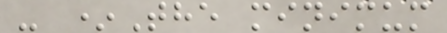- *The minimum
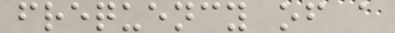frequency of a
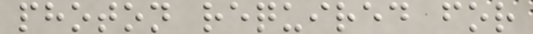photon required for
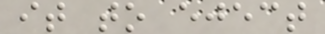it to eject
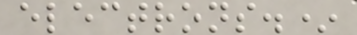electrons.*
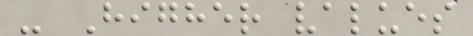- Higher values
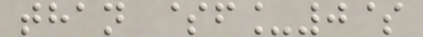than $f_0$
